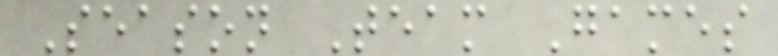Season Team Games
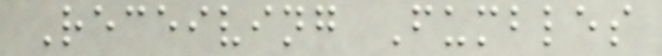Receiving Fumbles
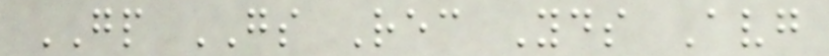GP GS Rec Yds Avg
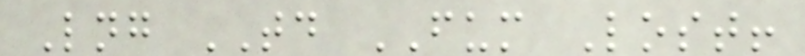Lng TD FUM Lost!
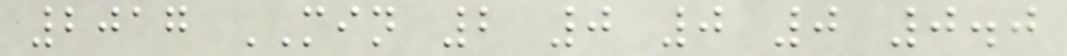2017 MIN 2 0 0 0 0.0
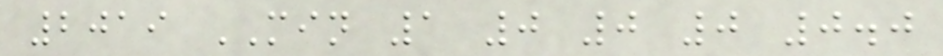2019 MIN 1 0 0 0 0.0
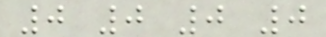0 0 0 0
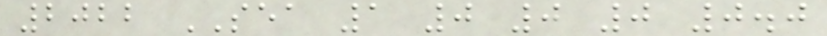2022 SEA 1 0 0 0 0.0
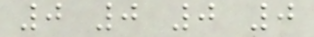0 0 0 0
